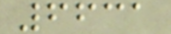6631
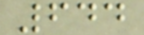644
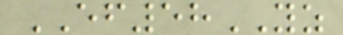EF58YZ
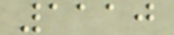1110
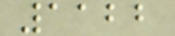1122
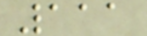111
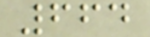664
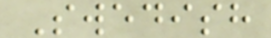Swedish
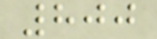800
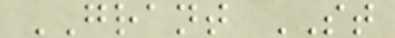GRANT ST
